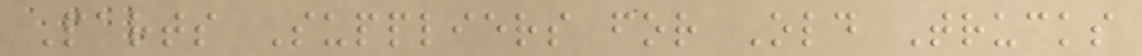Parts Suppliers for Old Trucks
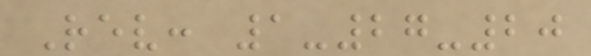Rev: 1-27-20
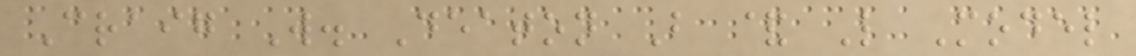Craig W. Deaton B & L Model
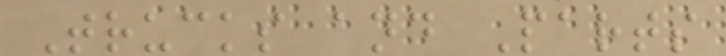Trucks and Parts
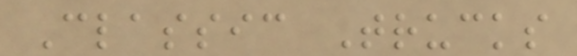Classic Trucks
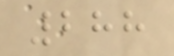288
